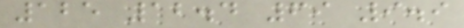125 12.4 69 9.9
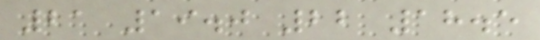21 19.0 22 18.5
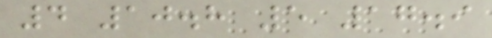4 10.8 5 17.9
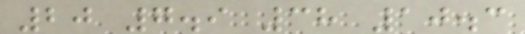20 7.9 38 10.3
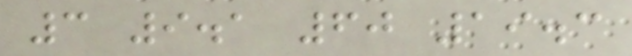3 9.1 60 19.3
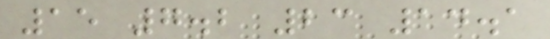15 7.2 23 14.1
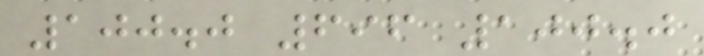100.0 696 100.0
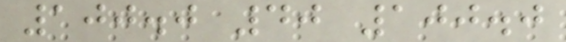100.0 40 100.0
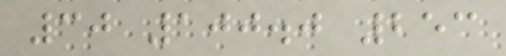30 100.0 253
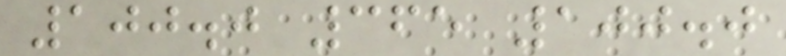100.0 365 100.0
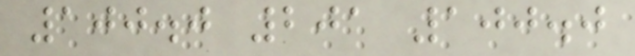100.0 201 100.0
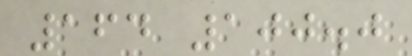164 100.0
